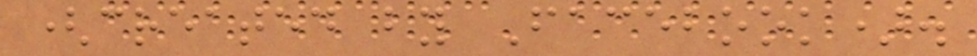(created by Facebook).
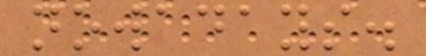nowadays.
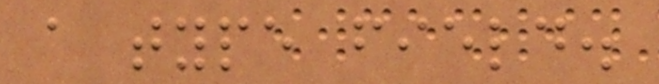a type field.
